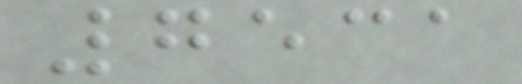7531
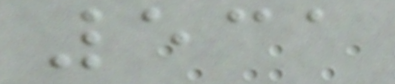531
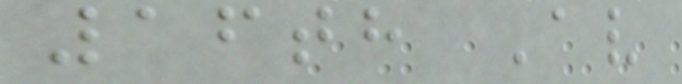16th Av
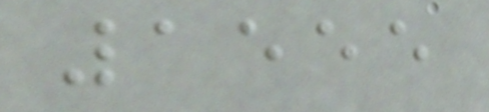1555
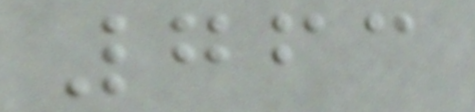763
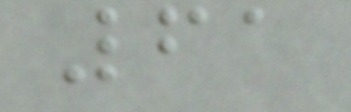61
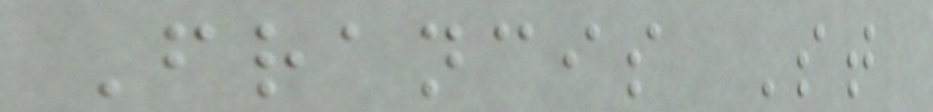Francis St
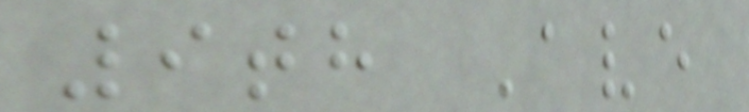9th Ave
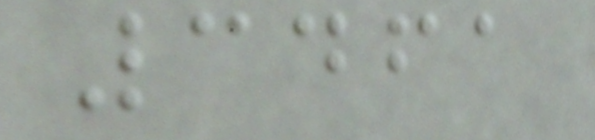3461
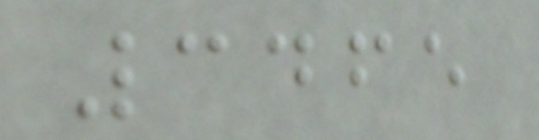3465
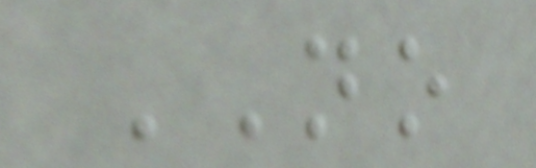NO
